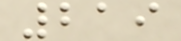219
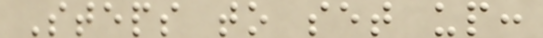Steps to set up:
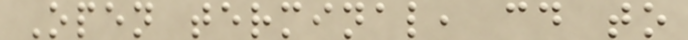Open terminal, cd to
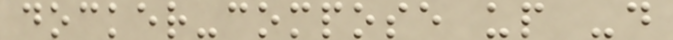docker-compose up -d
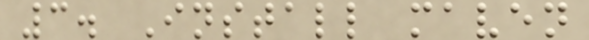3. Install maven
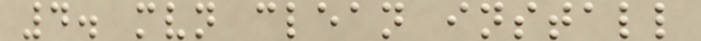4. mvn clean install
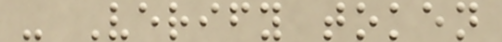- Verify token
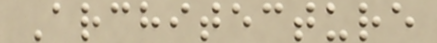Architecture
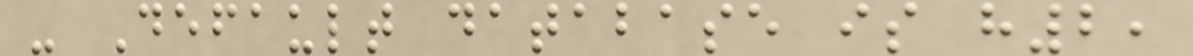- Default database is h2,
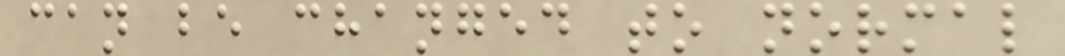can be changed to normal
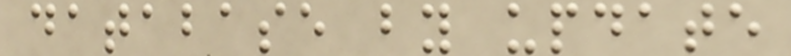database by update
